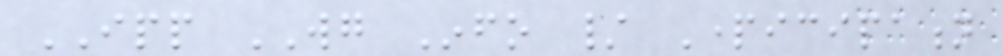IPP WG Info / Participation
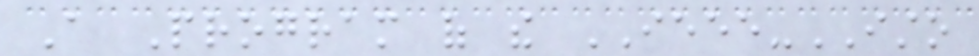A Program of the IEEE-ISTO
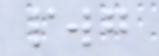pwg
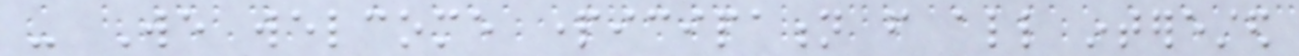- We welcome participation from all interested
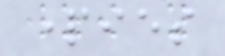parties
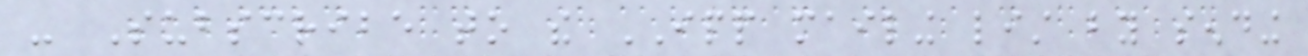- Subscribe to the IPP mailing list by sending
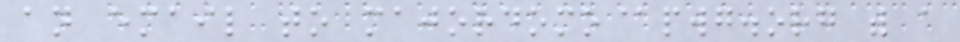an email to majordomo@pwg.org with a
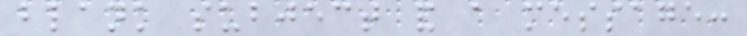blank subject and a message:
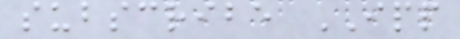subscribe IPP
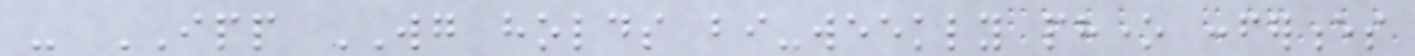- IPP WG holds bi-weekly phone conferences
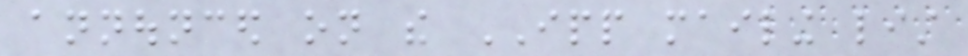announced on the IPP mailing list
